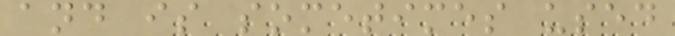and is sometimes used
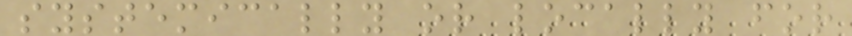systemically or locally for
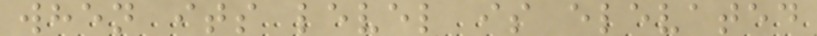when its level is elevated
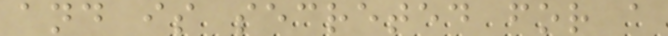and is secreted for a
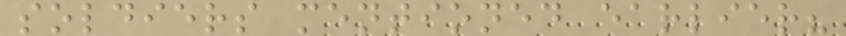soldiers mentioned earlier?
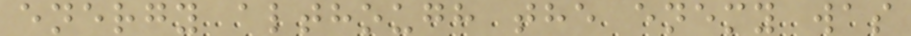energy although the enemy was
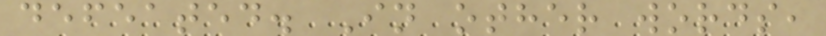defeated. In other words,
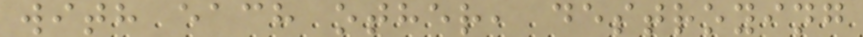with each other, destroying
